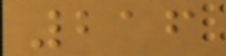216
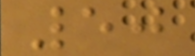50
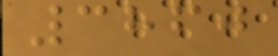3860
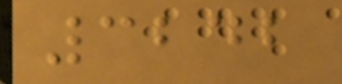3242
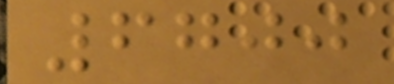6700
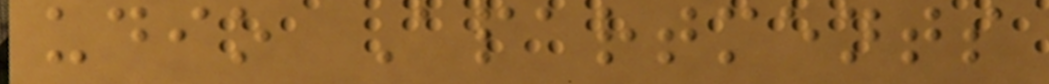udio Apartments
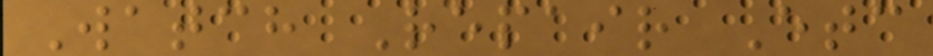Watch Repair Etc
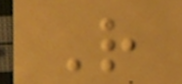R
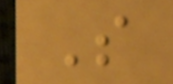S
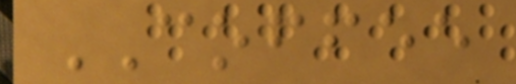COFFEE
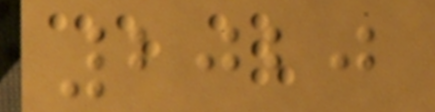2020
